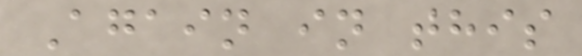Again in this
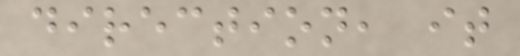direction, it
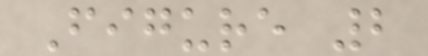Figure 2
